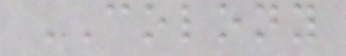COLONY
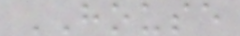HOUSE
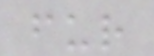fur
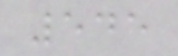545
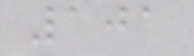101
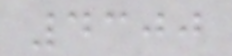4300
